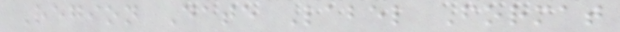Region Date Label Format
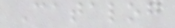Catalog
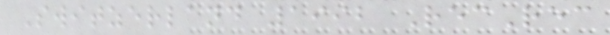Switzerland 1992 RecRec
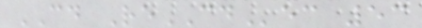CD ReCDec 53
